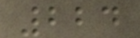224
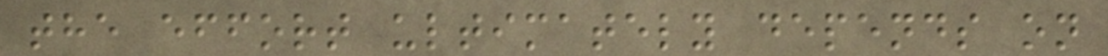the effort ultimately depends on
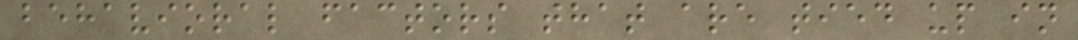behavioral factors that are tied up in
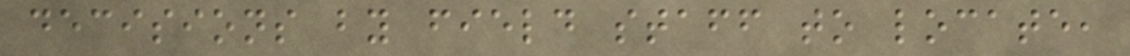decisions by field staff to locate,
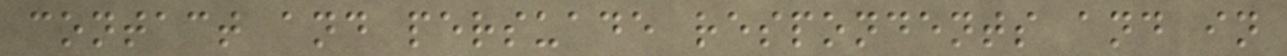contact and persuade respondents and in
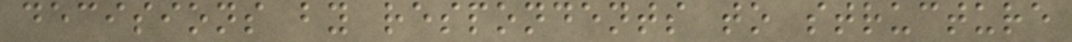decisions by respondents to structure
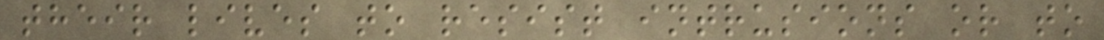their lives to resist intrusions or to
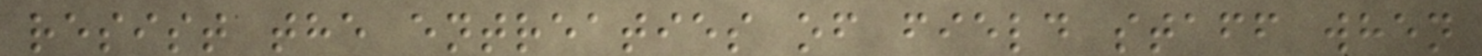resist the entreaties of field staff when
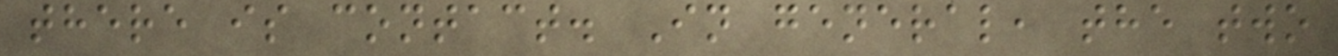there is contact. In general, the two
